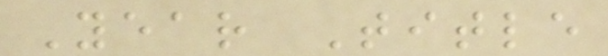Year Title
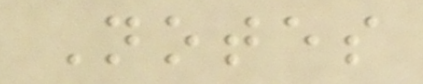Notes
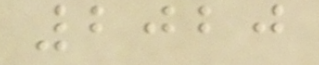2020
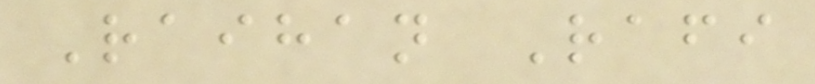Raihan Rafi
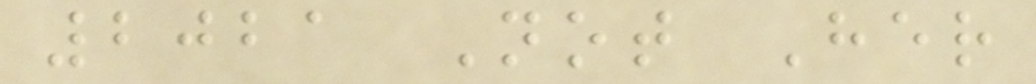2021 Not Her
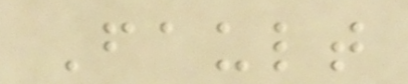Fault
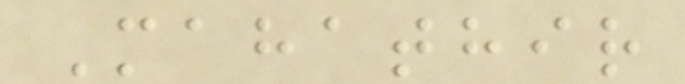Mahathir
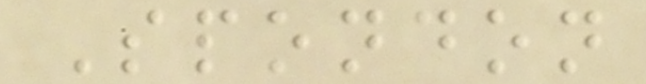Spondon
